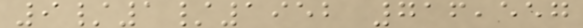9/1/1952 716,557
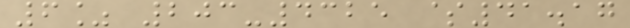6% 203-4325 $41.17
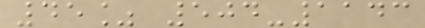45% 504-1143
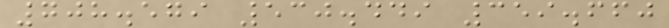708.579 530.449 359.660
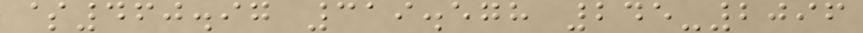$460.97 319.578 245-2096
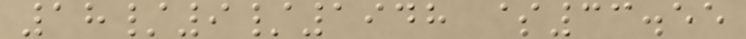18/9/1948 $33.55
